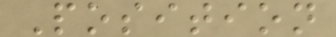Position
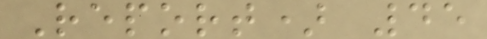Report) 45
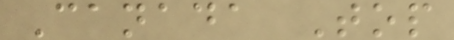Canada Top
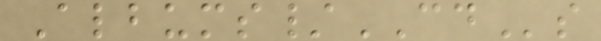Albums/CDs
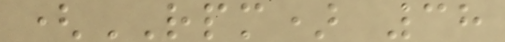(RPM) 38
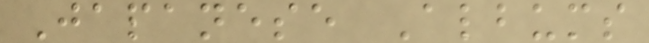Japanese Albums
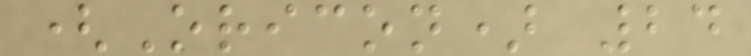(Oricon) 24
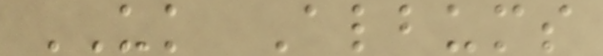UK Albums
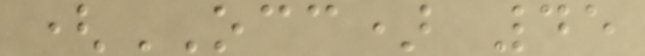(OCC) 45
